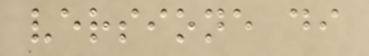versione di
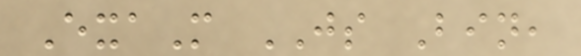ExaM JS Bin,
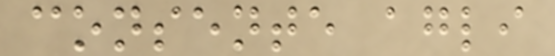consente agli
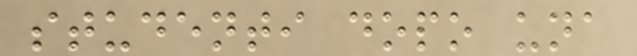studenti dopo una
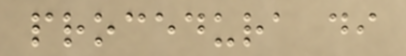procedura di
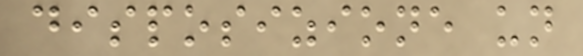disposizione un
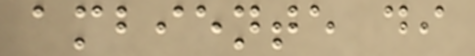ambiente di
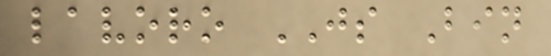lavoro JS Bin
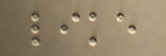like
